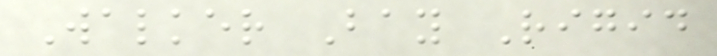Walker Bay Rigid
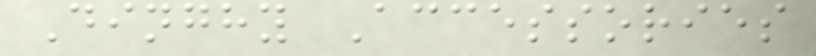Dinghy Accessories
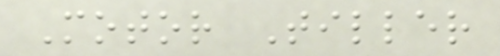Motor Tiller
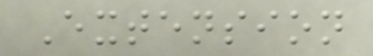Extension
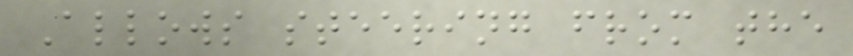Allows steering from the
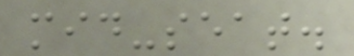mid-seat.
